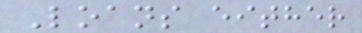Loans either
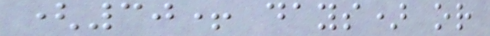(30+ days) or
